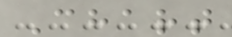Chart
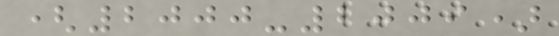(2000-2009)
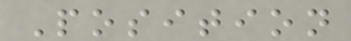Position
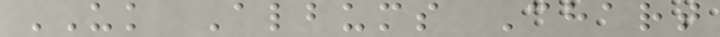UK Albums Chart
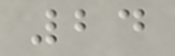24
